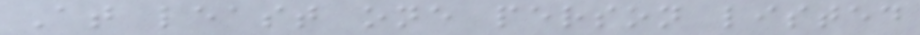At least one person listed
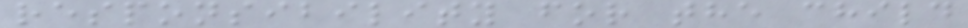responsibility for the child
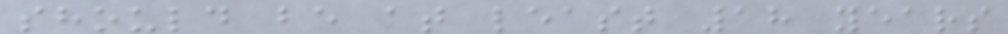should be at least 18 years
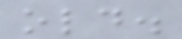old.
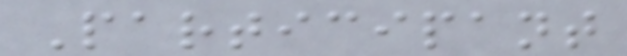Participant
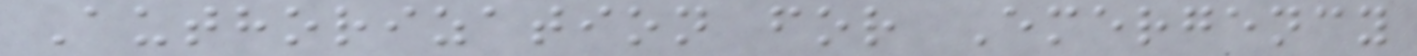Authorization for Emergency
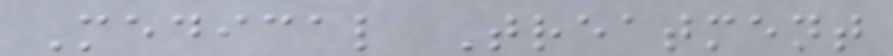Medical Treatment
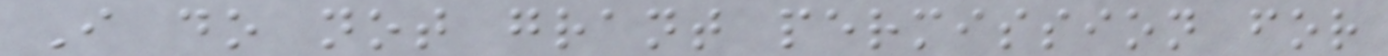I do not grant permission for
